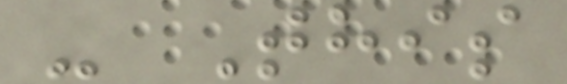- This
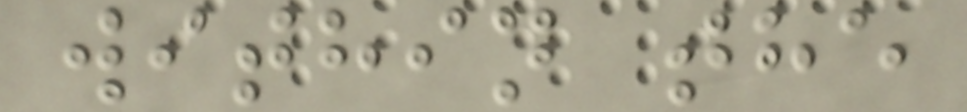within the
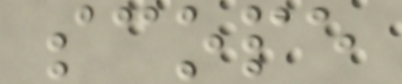scope
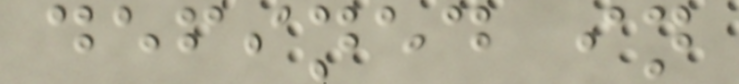defined in
